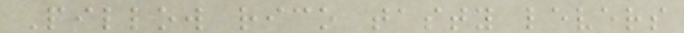Pillow rico tasty levers
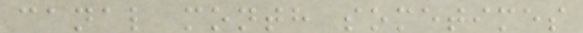canal month sometimes
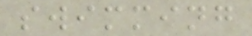swimming
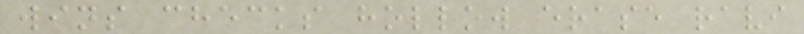wins checks hollow erase ravi
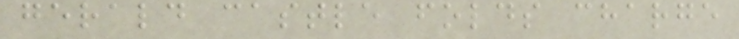gerald castle folds charge
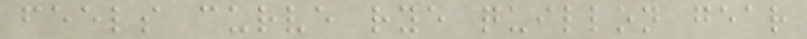feels curve rye quillon gear
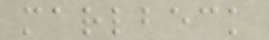marlbeck
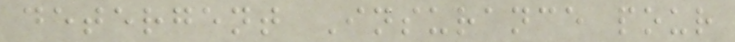detergent Insurance pour
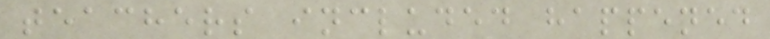teachers included happened
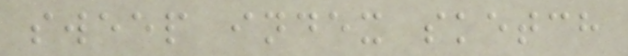sweep index sketch
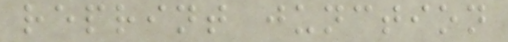reprint junction
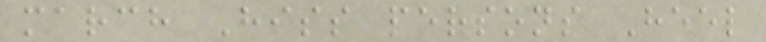march Hiss persons Heel
